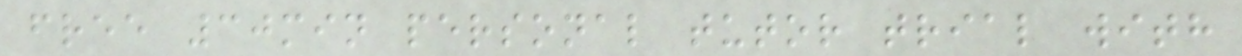free 30min personal tutor trial with
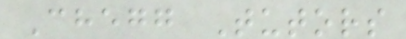Chegg Tutors
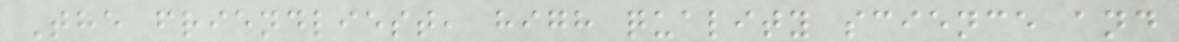The friendliest, high quality science and
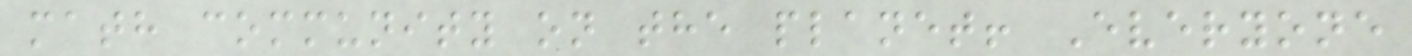math community on the planet! Everyone
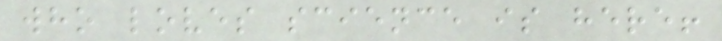who loves science is here!
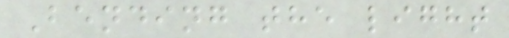Bending the light
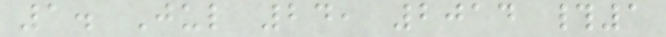1. Jul 24, 2014 #1
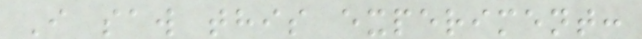I saw this experiment:
